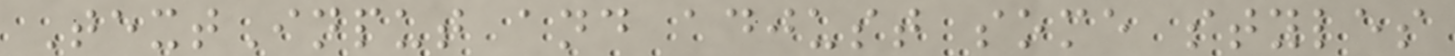TextInput and adjust some styles
